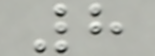8
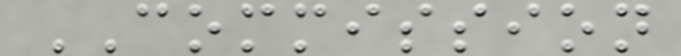COMMISSION
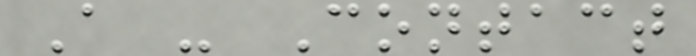A - Contact
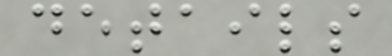details
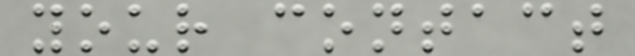your contact
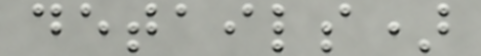details)
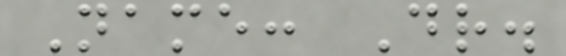Name: Dr.
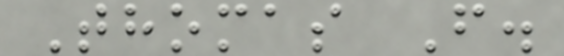Thomas F.
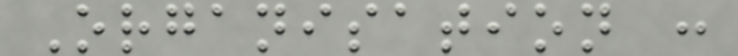Organisation :
